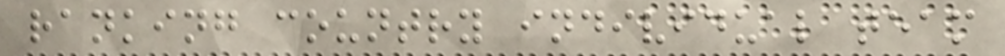ranking country individual team
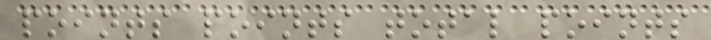points points total points
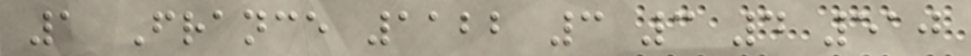1 France 1122 3 3 4 510
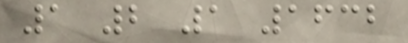1 2 1 1632
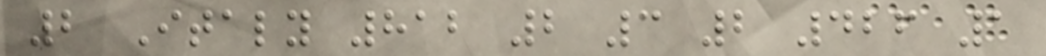2 Italy 812 2 3 2 426 1
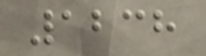1238
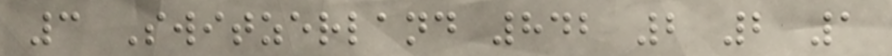3 Switzerland 842 2 2 1
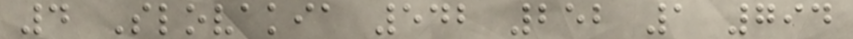4 Slovakia 542 252 1 794
